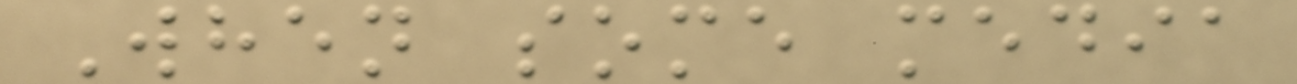When some media
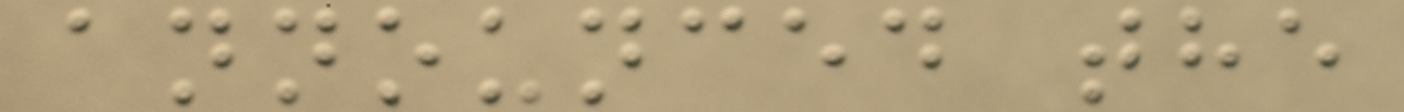announced the
